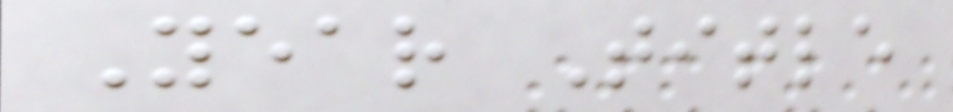Year Title
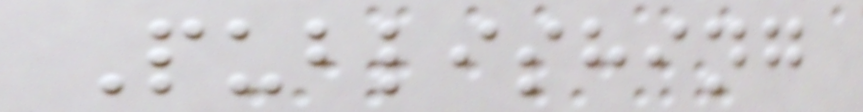Publishing
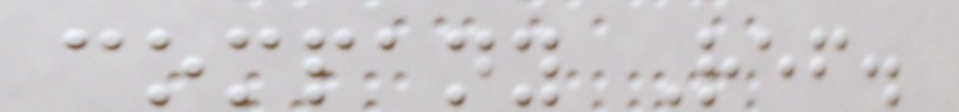company Ref.
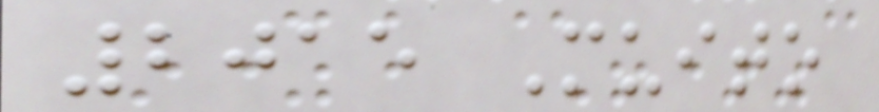2015 Muito
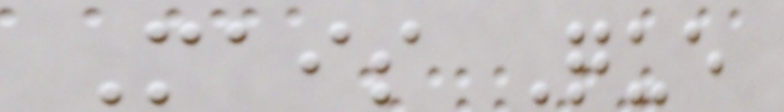Mais Que
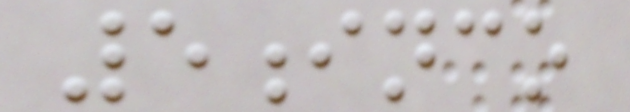5inco
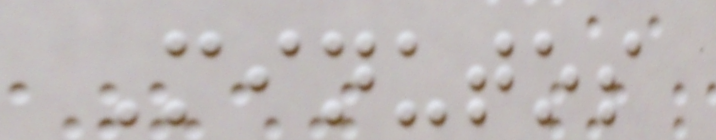Minutos
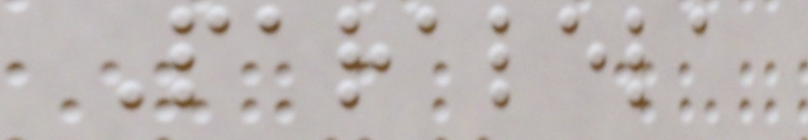Paralela
